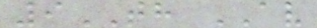9TH AV
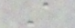A
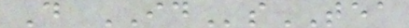D IDsTEA
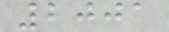2001
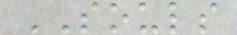SOULS
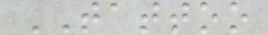TATTOO
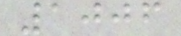1006
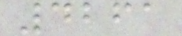4261
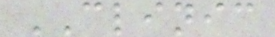CLINIC
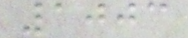1003
